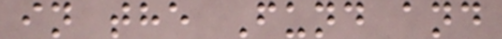in the Fund and
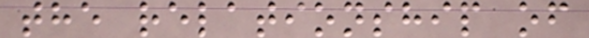the relationship of
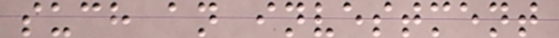such an investment
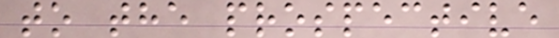to the prospective
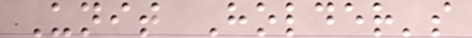Unit Holder's
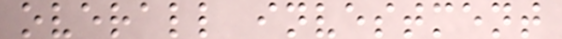overall investment
